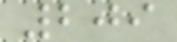209
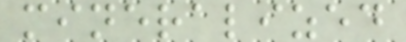mineralized
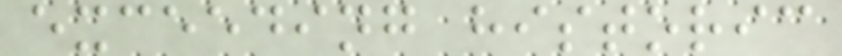exceeding historic
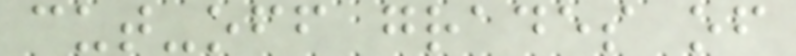cut-off grades of
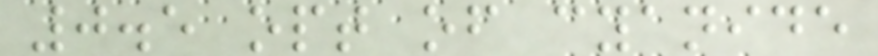0.5 opt of cyanide
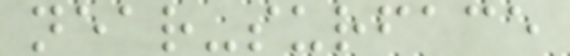near-surface
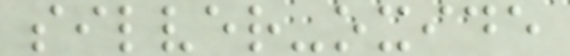silver-oxide
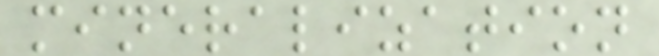mineralization
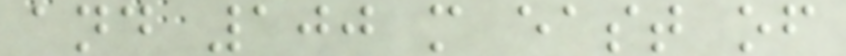and 100 m east of
